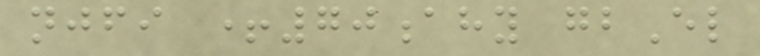njfi +70ahy gbEl
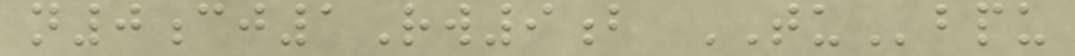n0cj1Rw9b TUbpu
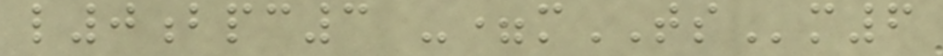l0bpc3 -=mTSm6
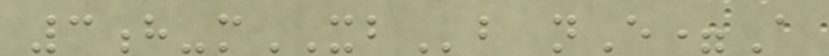3h-mXBb nE=A
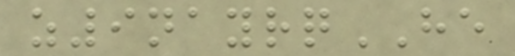z9nayrqHE
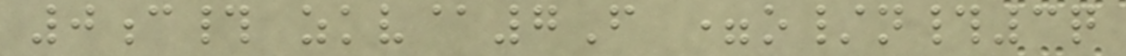0c# zkv@7F =o/n#3q
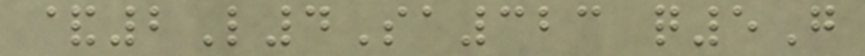&2L4Sa323 q5G
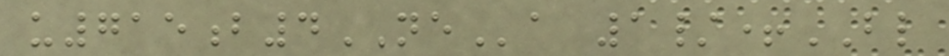u715b4NEa 1/+BL
